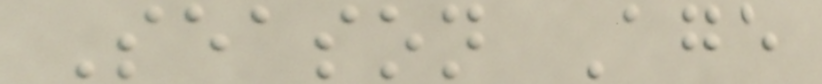Season Age
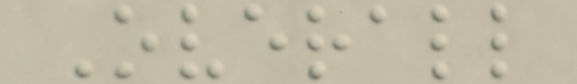Overall
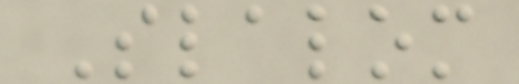Slalom
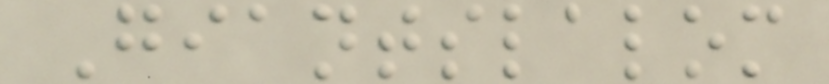Giantslalom
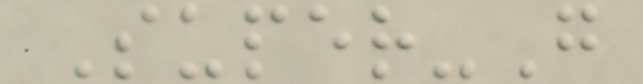Super-G
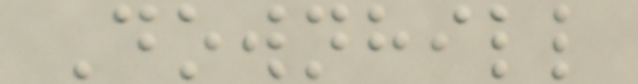Downhill
